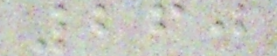260
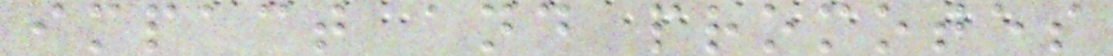impact and promotes
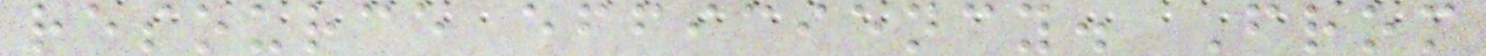resource efficiency. From
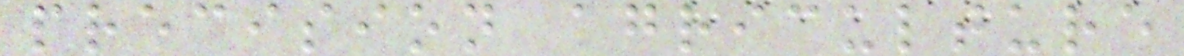precision agriculture
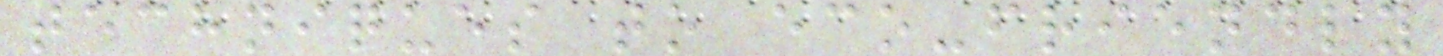techniques to eco-friendly
